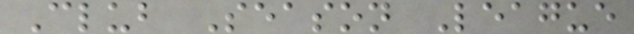Club Season League
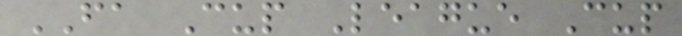FA Cup League Cup
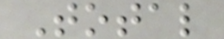Total
